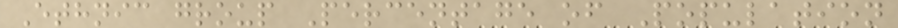Ethnic group Percentage of Population
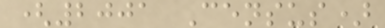(2001 Census)
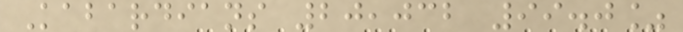Kabardians 20,032 99.0%
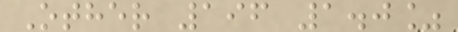Other 196 1.0%
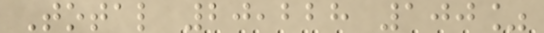Total 20,228 100%
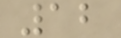12
